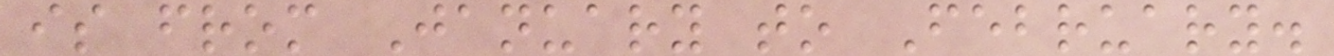is from January to February.
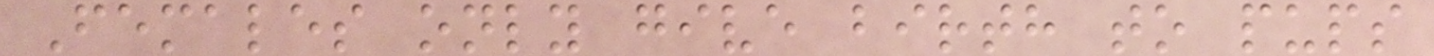Females only give birth to pups
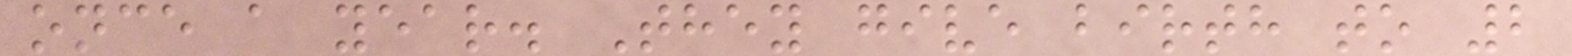once a year. They give birth to 2
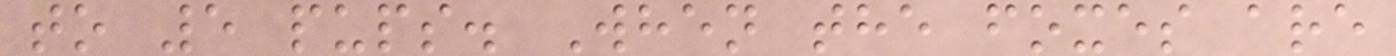to 5 pups. When the foxes are
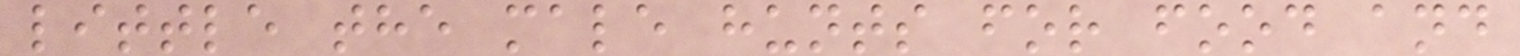little the male hunts for food and
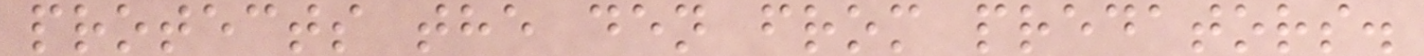protects the den from predators.
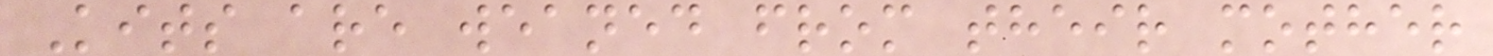Kits are weaned from their mother
